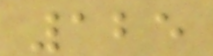125
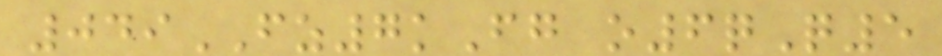049FZ7kFg o6qQ5
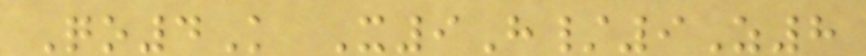Qo4K X9H/9Z8
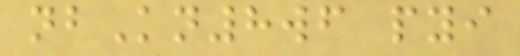nbKn8wf pyi
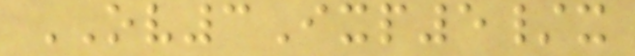OV3Ixp5/x
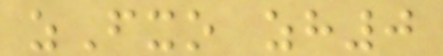zFxo zh0
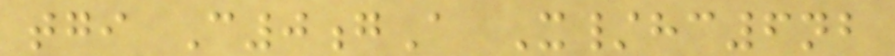tgi C0gA X/hc6nb
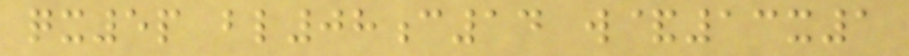qx5p bl08c14 w&13x1
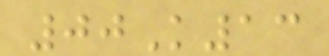00K13
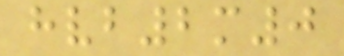hvb2m0
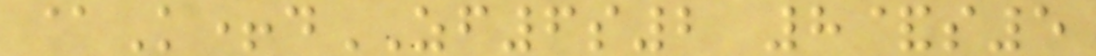@K+dZF6s2 8&s5
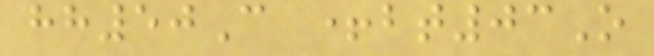hh50C +bt03O
